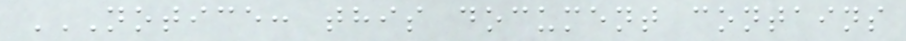NOTICE: THIS DOCUMENT CONTAINS
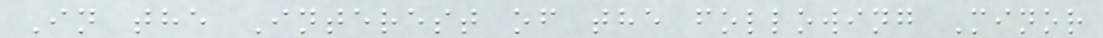In the Interest of the following Minor
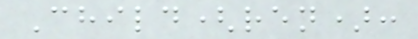Child(ren):
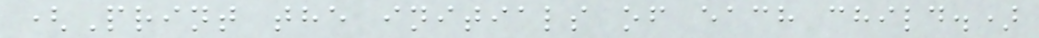(Print the initials of each child.)
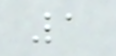1
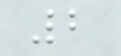2
